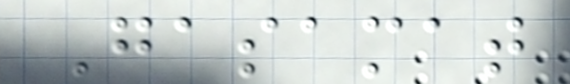Gasamat
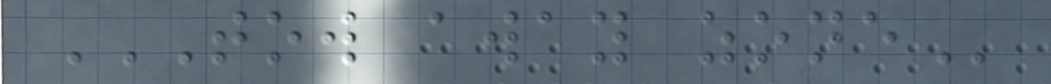TOW AWAY ZONE
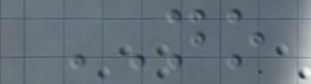NO
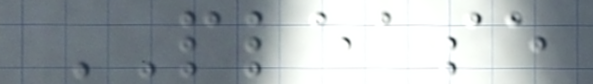PLEASE
